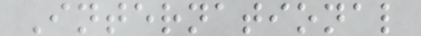International
